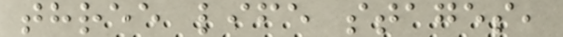three life stages,
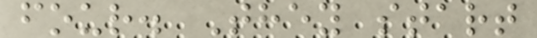four. They start
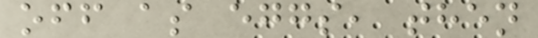off as eggs, then
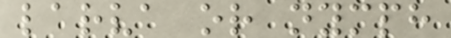larva or nymph
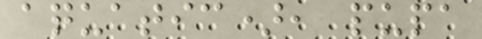aquatic), pupa
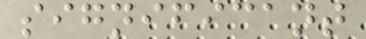significant
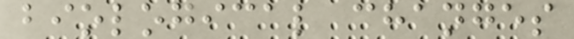biological changes
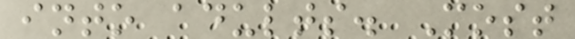into adults. Most
